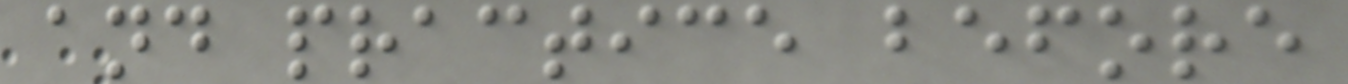and practice before
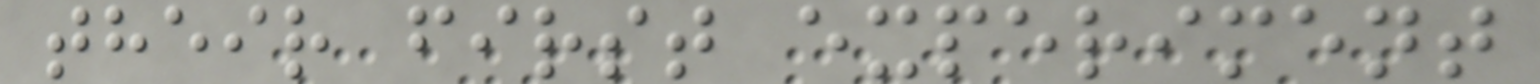their first experiment
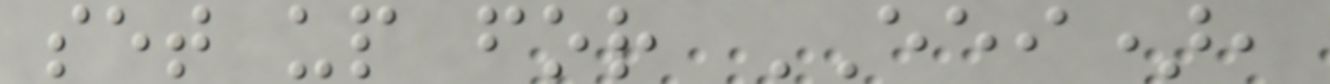set up for EEI),
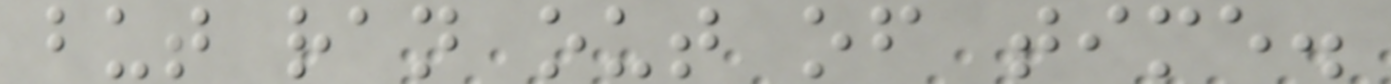but ran out of time.
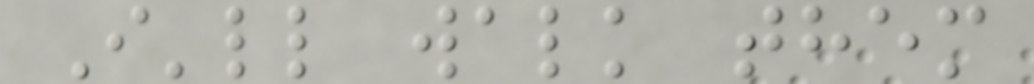I'll walk them
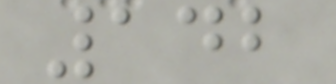142
